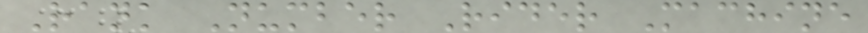Rank Number Rider Machine
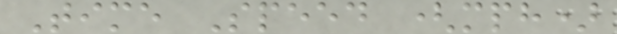Time Speed (mph)
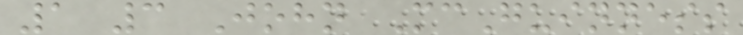1 3 John McGuinness
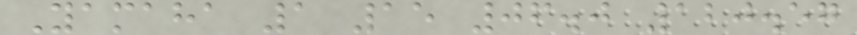Yamaha 1 15 06.0 120.57
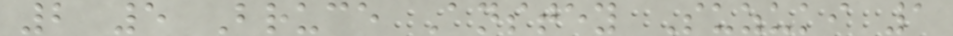2 5 Bruce Anstey Suzuki 1
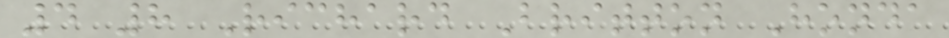4 8 Richard Britton Honda
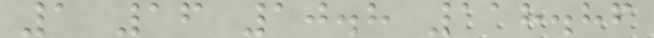1 16 10.8 118.86
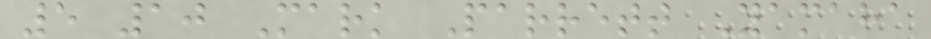5 10 Mark Parrett Yamaha
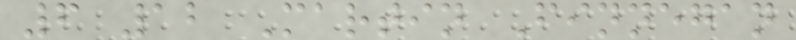6 12 Martin Finnegan
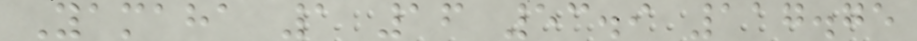Yamaha 1 16 53.9 117.75
